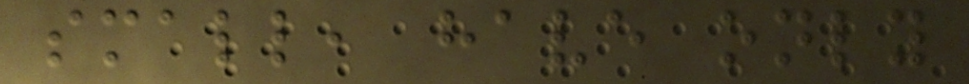small, have only
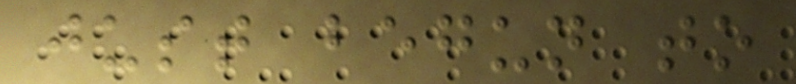just begun to
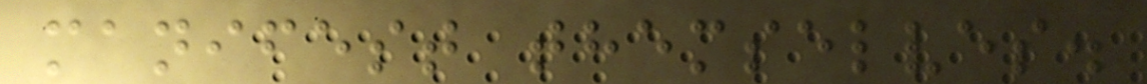manifest themselves.
